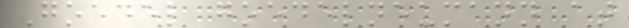Goedel goedelneumann at
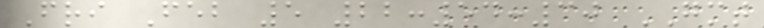Fri Feb 5 22:54:30 GMT
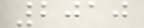2010
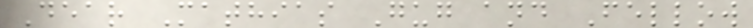Dear Mathias Gug and Fellow
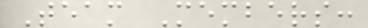Team Members:
